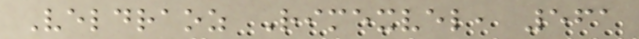Veldraoz Rimexvel, 561
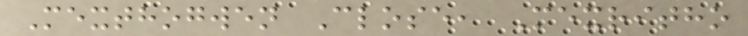Mexthogwen Close, Mexritho
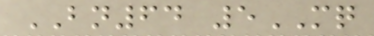BN64 5MQ
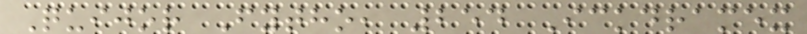Quijor Fytho, 254 Ickdramex
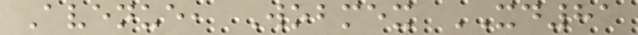Avenue, Wobmex XD81
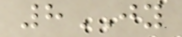8JY
